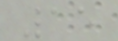15
